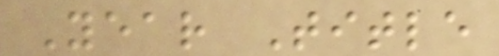Year Title
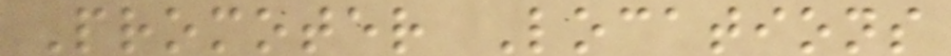Promoter Locations
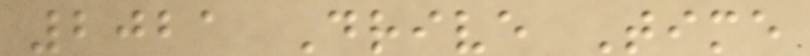2021 Drive Time
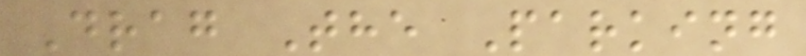Drag The Parking
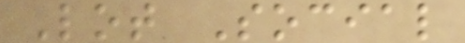Lot Social
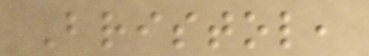Bristol,
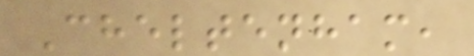Cheltenham,
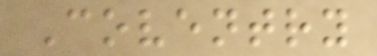Coventry
